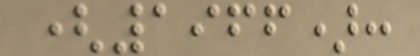(1966):
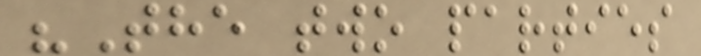"The two parties
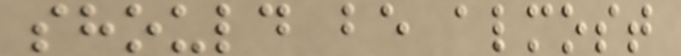should be almost
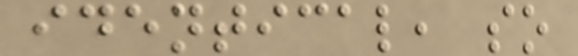identical, so
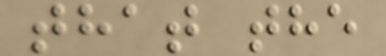that the
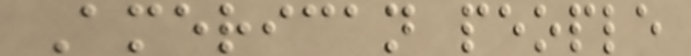American people
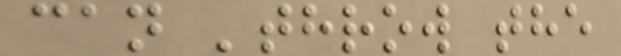can 'throw the
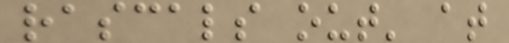rascals out' at
